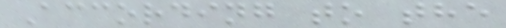According to the
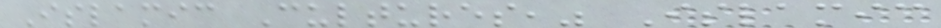Islamic Cultures," Islamic
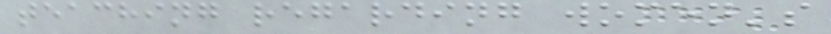teaching regarding women's
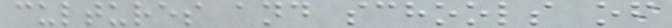cultures and schools of
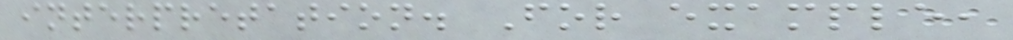interpretation. For example,
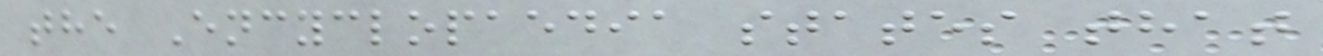the Encyclopaedia states that
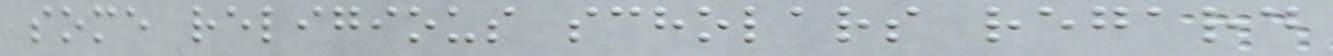some religious scholars regard
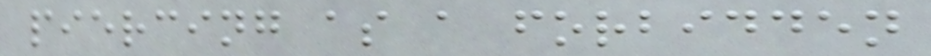piercing as a forbidden
